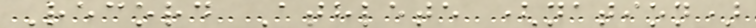Record Athlete (nation)
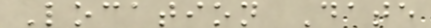Location Date
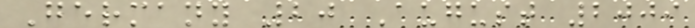Germany 20 August 2009
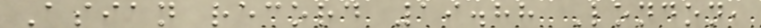Asian record 19.88 London,
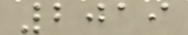2019
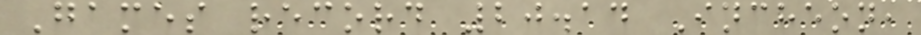Games record 20.14 Incheon,
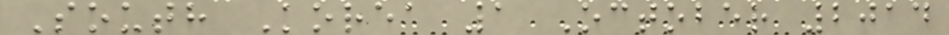South Korea 1 October 2014
